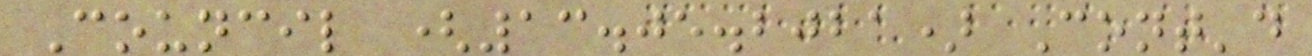Council (13.05.2021) Cont'd
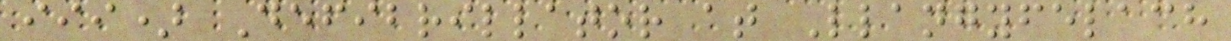iii) Defibrillator at Llangyfelach
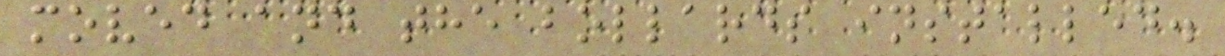moved and the bollards installed.
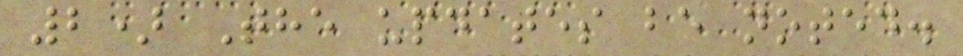2) The updates be noted.
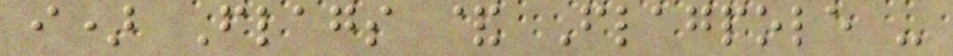i) Flags & Flagpole -
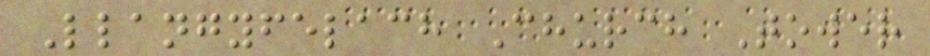Llangyfelach Church Tower
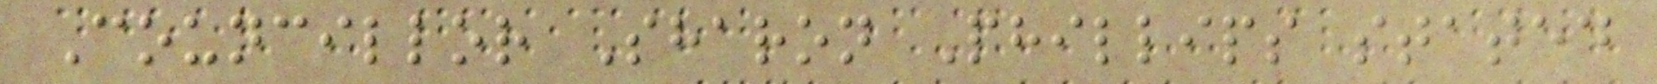Councillor Sharon Phillips stated
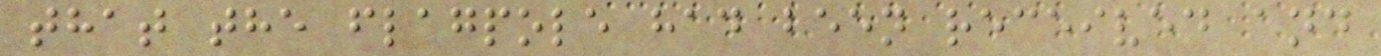that the flagpole had been received and
